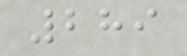289
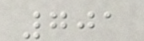701
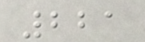221
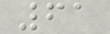61
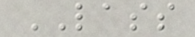LASS
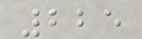225
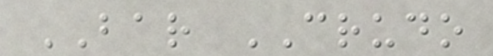BAR CRUDO
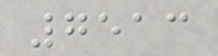7513
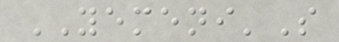YEMENI'S
